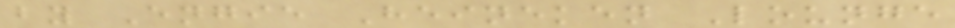by Engie Heineken Lounge
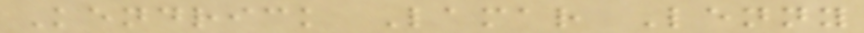Kendrick Lamar Lenny
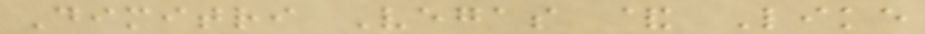Dimitri Vegas & Like
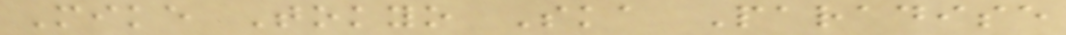Mike Tokyo Ska Paradise
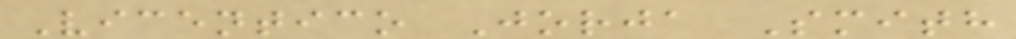Vicentico Jorja Smith
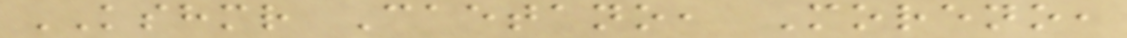KSHMR Caetano, Moreno,
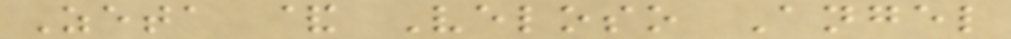Zeta & Veloso Angel
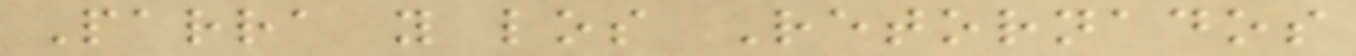Parra y los Retornados
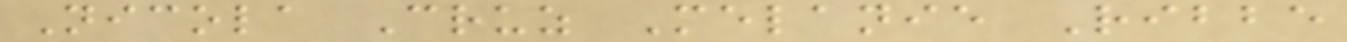Nicola Cruz Melanie Ribbe
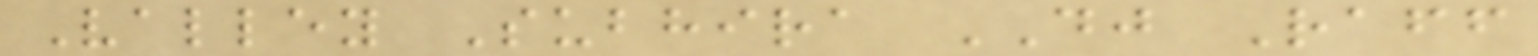Valley Subhira DJ Raff
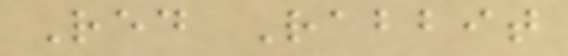Red Rabbit
